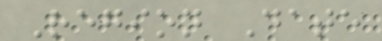Region Date
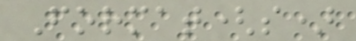Format(s)
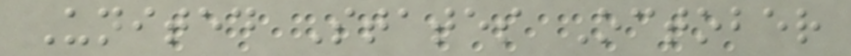United States October
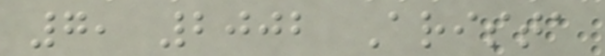7, 2002 Arista
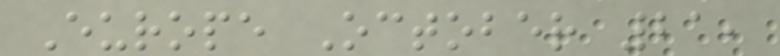Europe October 21,
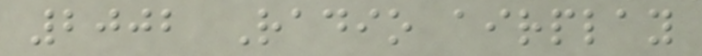2002 Radio airplay
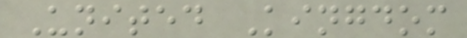United Kingdom
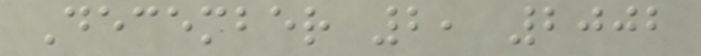December 2, 2002
